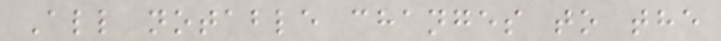All notable changes to the
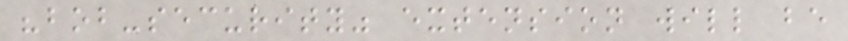"bob-security" extension will be
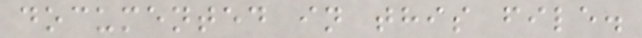documented in this file.
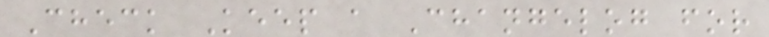Check Keep a Changelog for
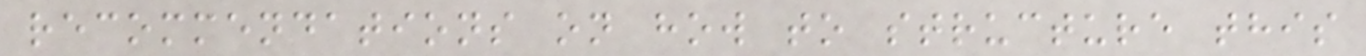recommendations on how to structure this
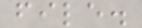file.
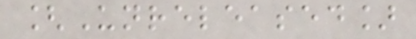[Unreleased]
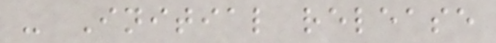- Initial release
